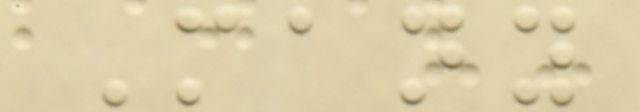Many
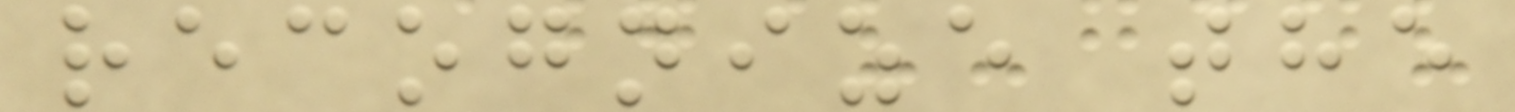recognize the
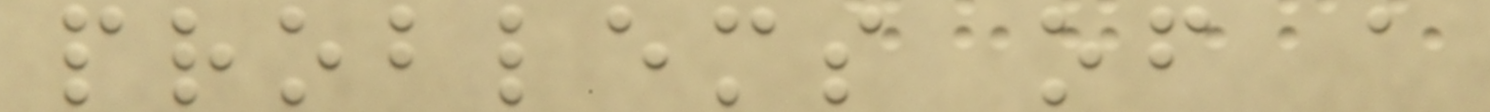problems of a
